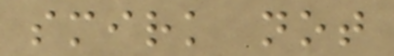smirk not
